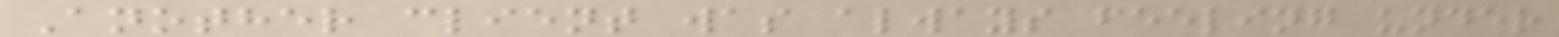Another client was always feeling under
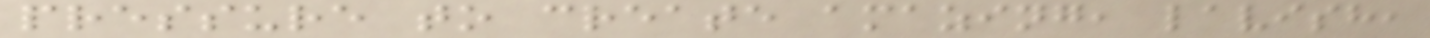pressure to create amazing, lavish,
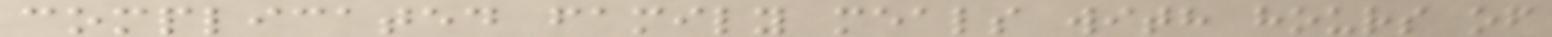complicated family meals with hours of
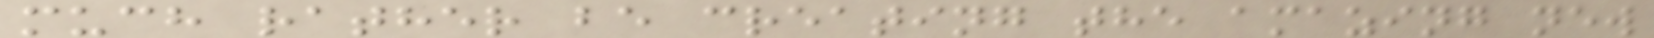much rather be creating the amazing new
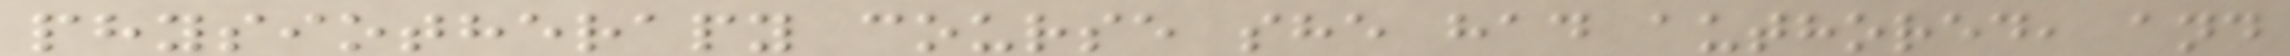physiotherapy course she had authored, and
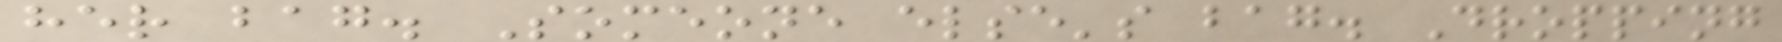her bag. Someone else's bag. Dropping
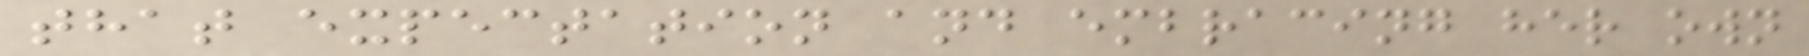that expectation and embracing her own
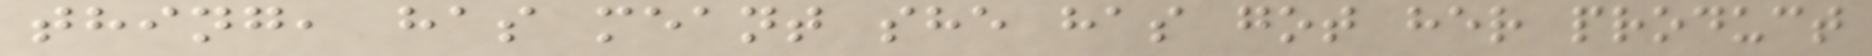thing, has meant she has got her product
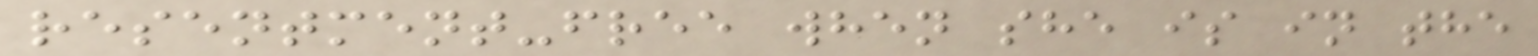resentment-free when she is in the
